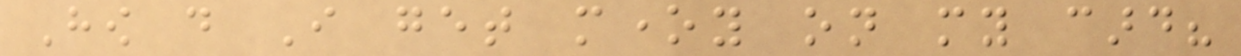How do I get money on my card?
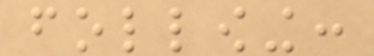following:
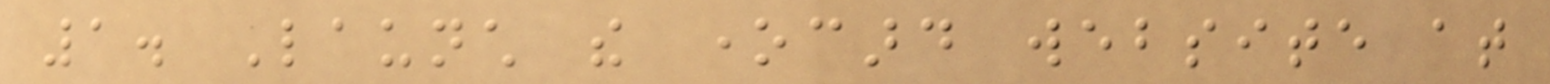1. Launch the onecard website at
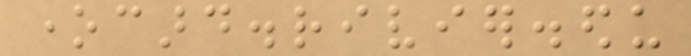onecard.rivier.edu
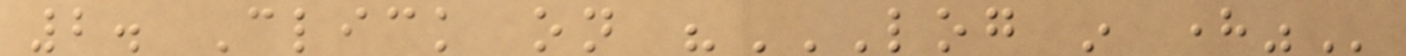2. Click on "LOG IN HERE"
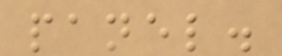panel.
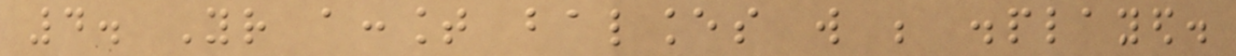4. Your account balances will be displayed.
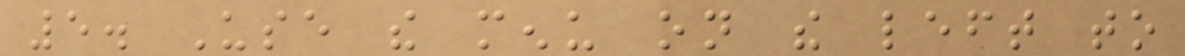5. Use the menu on the left to
